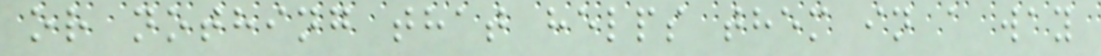or nothing that helps them in a way
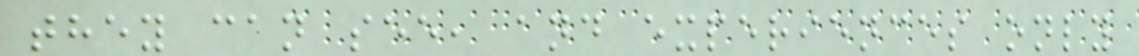they can see, and experiences only
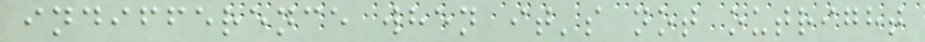indifference when it's not outright
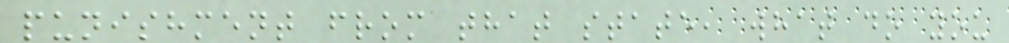punishment from that state, what do you
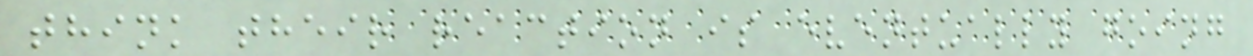think their reaction is eventually going
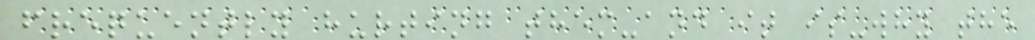frequently hurting them-and it is-why the
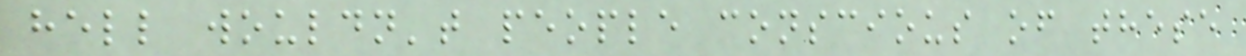hell wouldn't people conscious of these
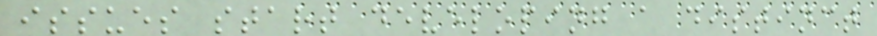issues start developing a distinct
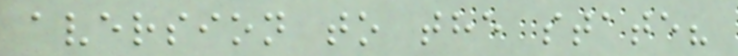aversion to the state?
